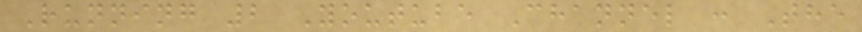Running 2 Youtube Channel : The
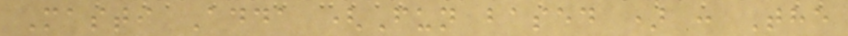Masti Adda (Fun based ) : The
